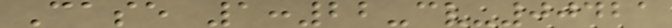Case 1:22-cv-00421
